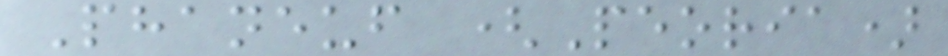Phaneuf (Peoria)
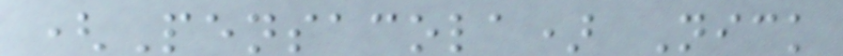(Pensacola) Nick
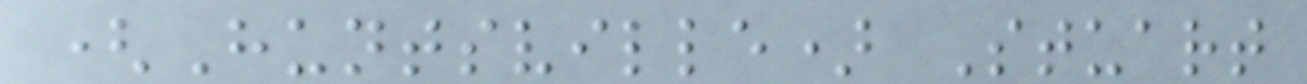(Huntsville) Stuart
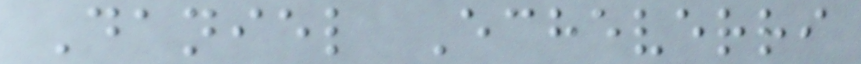Daniel Echeverri
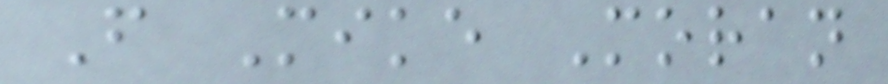F Mike Moran
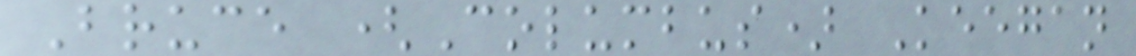Bruce (Columbus) Keegan
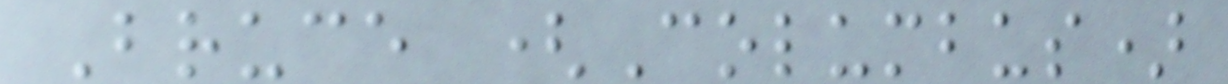Bruce (Columbus)
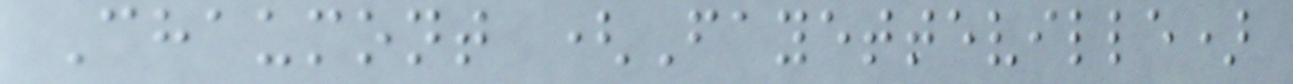Chaumont (Fayetteville)
